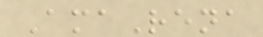AmaRena
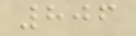806
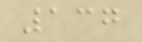137
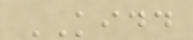KIDD
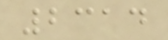2314
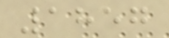1857
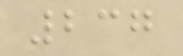237
